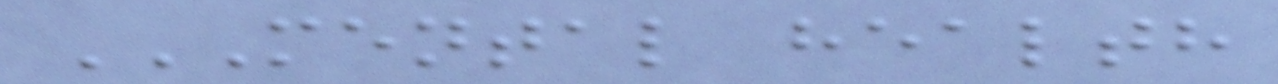MENTAL HEALTH
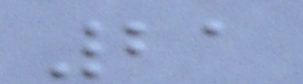21
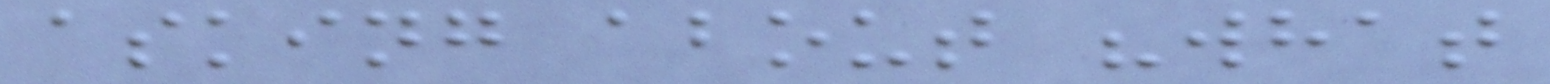asking about "what
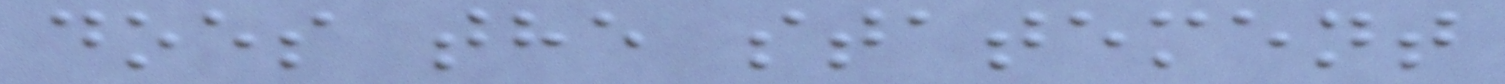does the statement
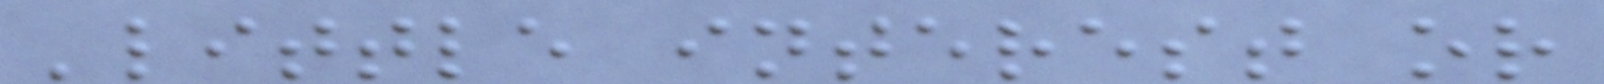'little interest or
